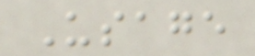Usage
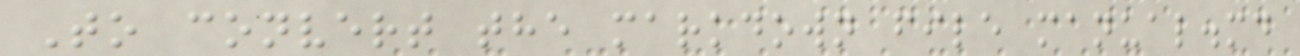To convert the markdown file manual.md
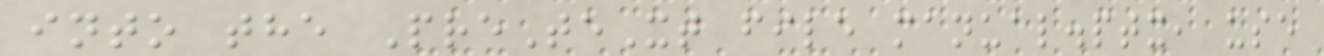into the PreTeXt file manual.ptx, use
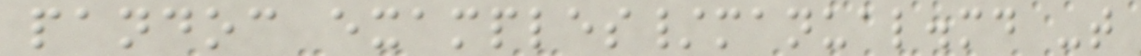pandoc examples/manual.md -t
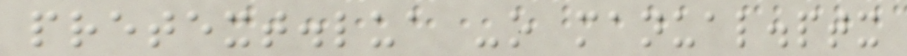pretext.lua -o manual.ptx
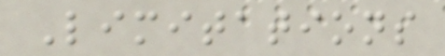Limitations
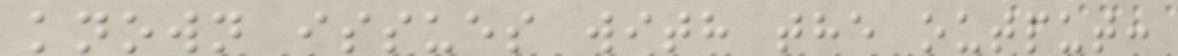known issues with the output:
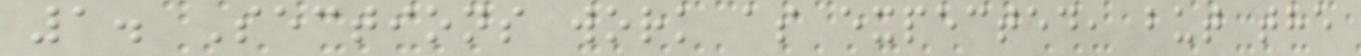1. Sections work as expected, but the
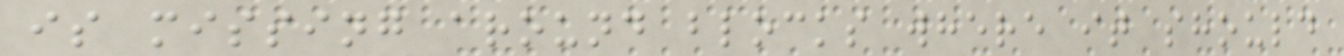is missing around blocks where it should
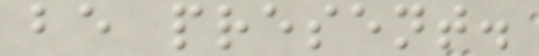be present.
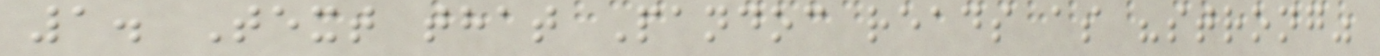1. Text that Pandoc reads as "strong"
